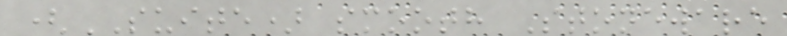(SUITE) smooth Stoneware
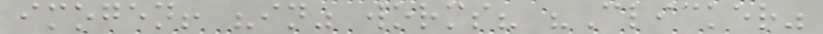imogen! "in" worms? "Clicker"
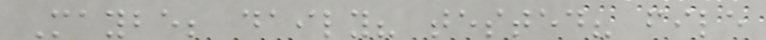Maybe; daily? tested? file
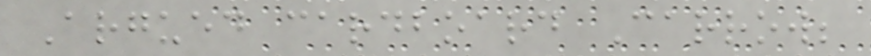Argued cardboard Carrow;
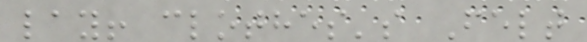lay! clothes's Felt
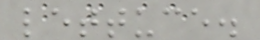lettuce.
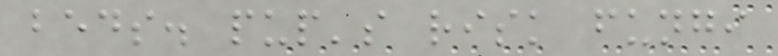beds. pup's risk fungi
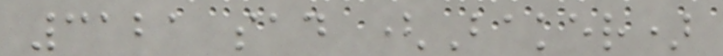3121 sad (Baker)
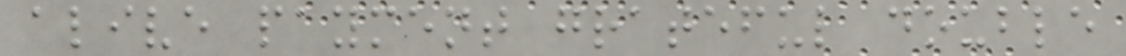alive payment grateful double
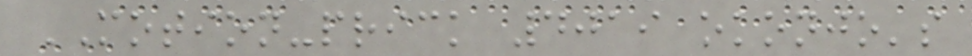MOTION-prick 4019 okonjo's
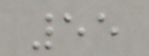55
